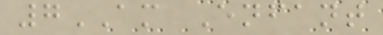7AM Enfant
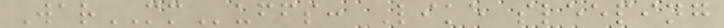WarMMuffs: Like sleeping
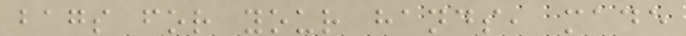bags for your hands, made
